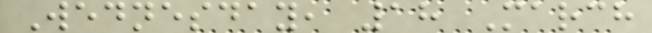Wednesday, 18 March
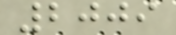2009
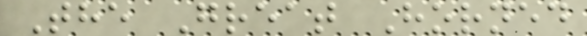The Great Horned
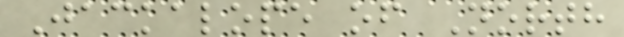Jackalope of North
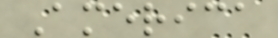America
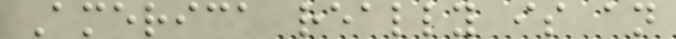America really is an
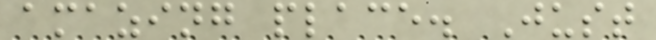amazing place. Just
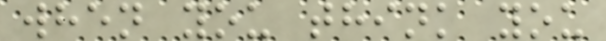when you think you
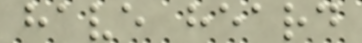have heard
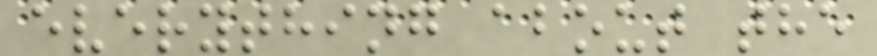everything about the
